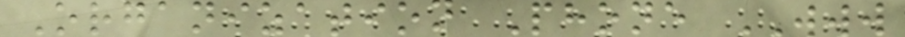Organization Phone WWW
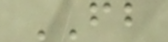FB
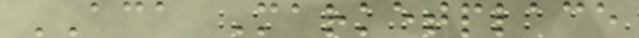ACA Marketplace
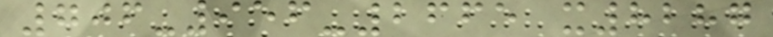706-956-2665 x8287
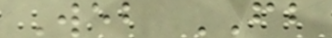Web FB
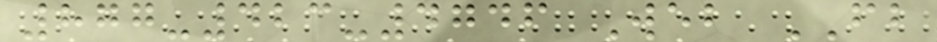877-423-4746 Web FB
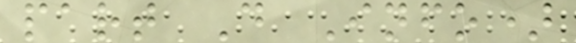part D Info)
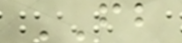FB
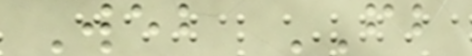Web FB
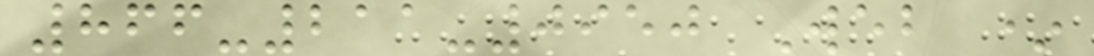866-211-0950 Web *
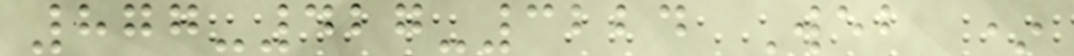877-427-3224 Web *
